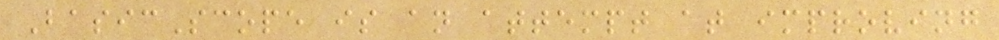BasicScope is an attempt at improving
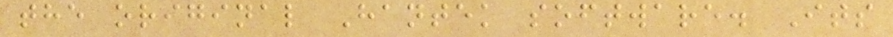the original Hantek software. Its
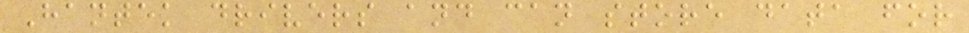Hantek drivers and can store data for
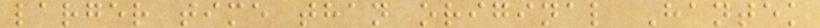larger time than original Hantek
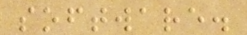software.
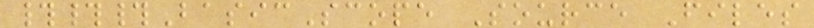###BasicScope Source Files
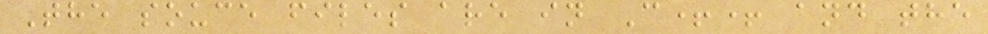The souce files are in C++ and the
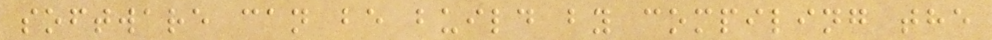software can be build by compiling the
